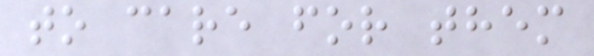to care for them
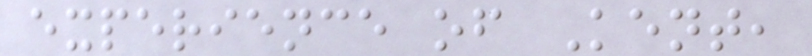experience of Kent,
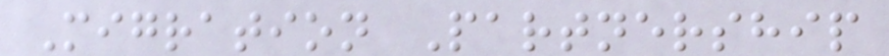Migration Partnership
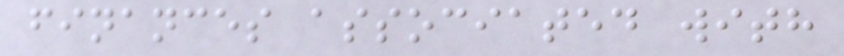finances associated with
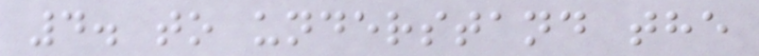4. to understand the
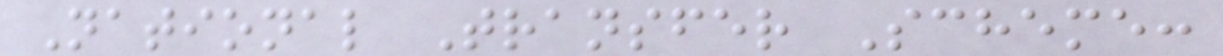National Transfer Scheme:
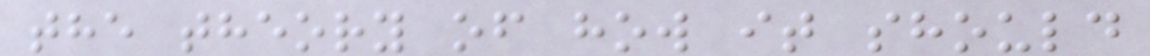the theory of how it should
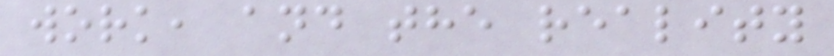work, and the reality
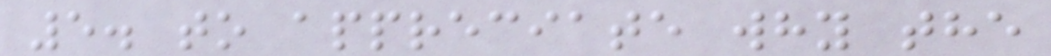5. to appreciate why the
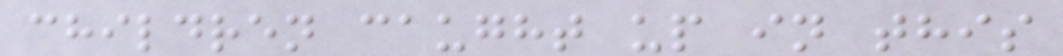children caught up in this
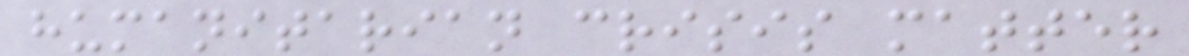humanitarian crisis matter
